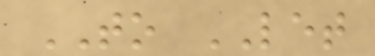TO LET
